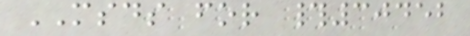MSDS for #30452
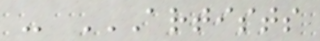- ARTISTS
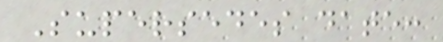Supersedes date:
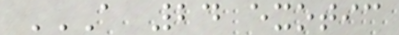A 24 EXOTIC
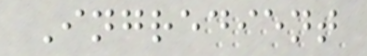Ingredient
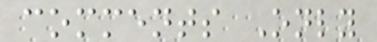comments Only
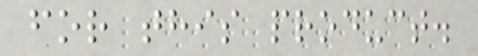for this product.
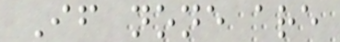If none are
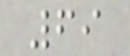69
